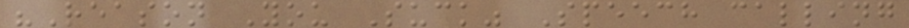"Reason You Suck" Speech calling
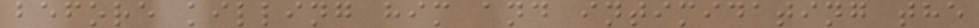before killing him and intimidating the
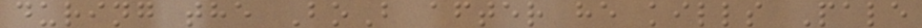during the BoB after he kills Pale
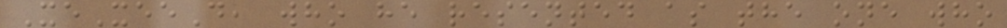XeXeeD, who he resented as the one who
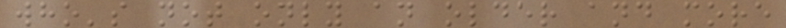who's not only an older and more
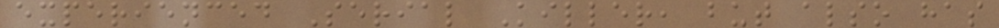experienced Serial Killer, but also has
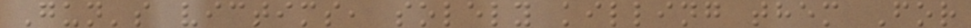Gun's victims, solely killing them For
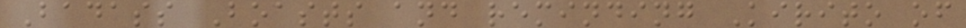Badass Boasts and reminding Kirito of
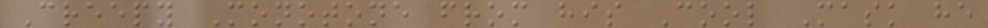Creepy Monotone from his Cool Mask he
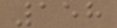158
